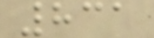831
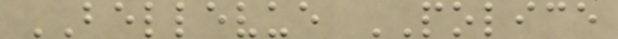BELLEVUE POLICE
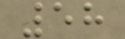58
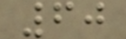60
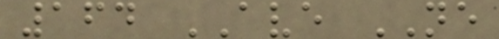164 AVE NE
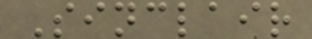Sinclair
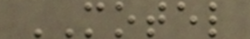MOTEL
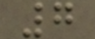7
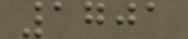1701
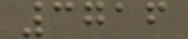3716
